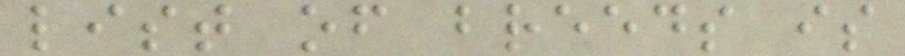list of breeds is
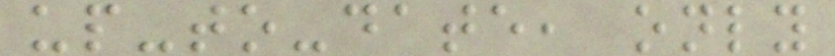up-to-date, only
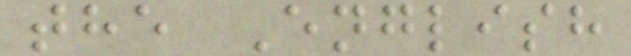the English
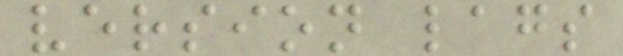version lags
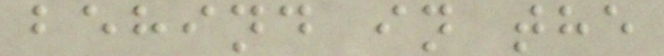behind in the
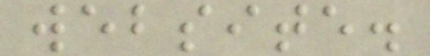website.
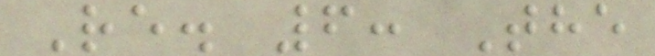Re. 6: The
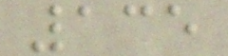135
